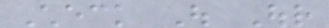Check Out Our
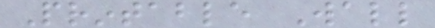Printable Wall
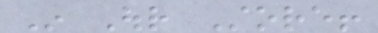In Our Store!
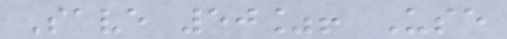Save 50%! Use
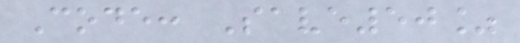Code: Save50%
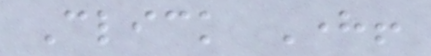Click Here!
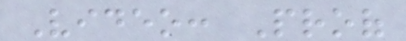Video: Proof
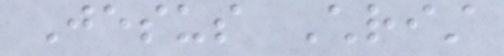Jesus Christ
